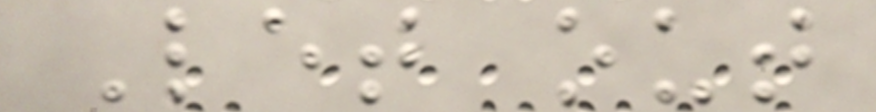Let out
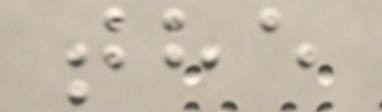the
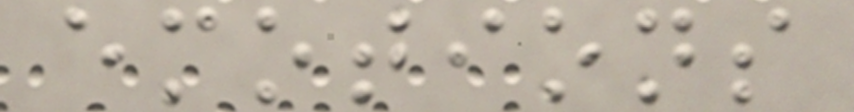emotions
